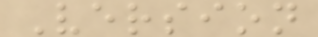Version
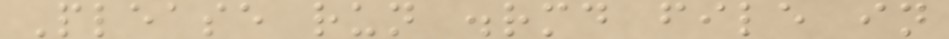Please run .rmd file in
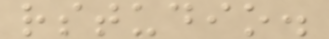rstudio.
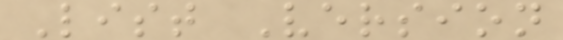List Version
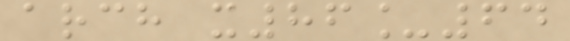arch x86_64
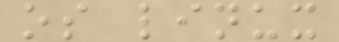os linux
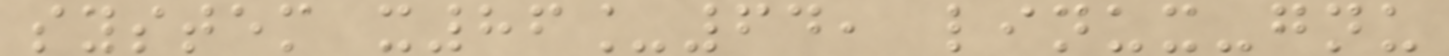system x86_64, linux-gnu
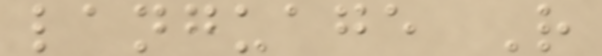language R
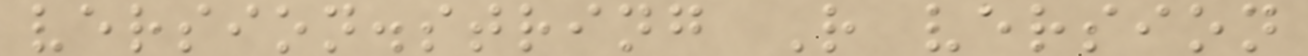version.string R version
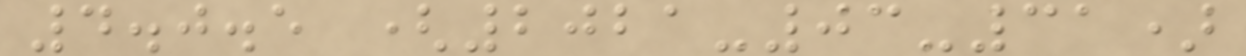4.0.5 (2021-03-31)
